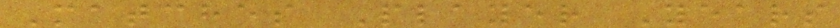Matches Player Years
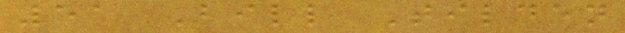51 Bill Tilden
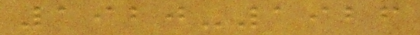1920-1926
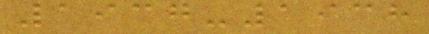1937-1938
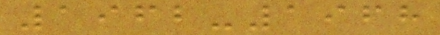1962-1968
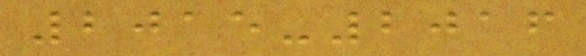2015-2016
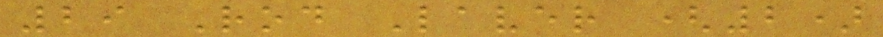29 Rod Laver (2)
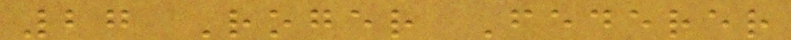27 Roger Federer
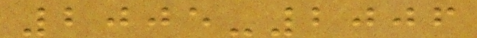2005-2006
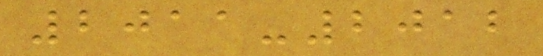2011-2012
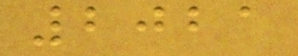2021
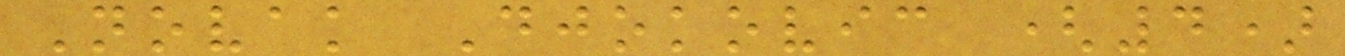Novak Djokovic (4)
